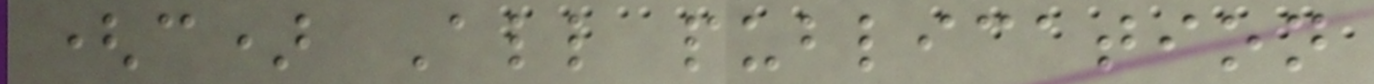(c) All publication
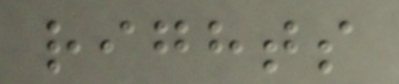rights
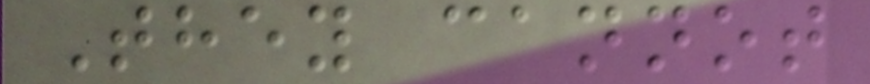They cannot
